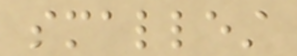smallest
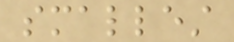smallest
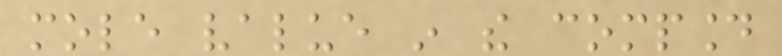mole value in the compound
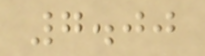7.00
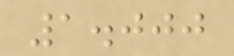1.000
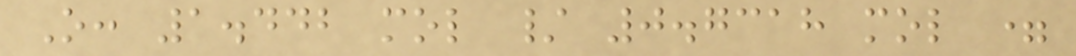O: 1.442 mol / 0.7318 mol =
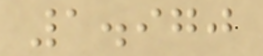1.970
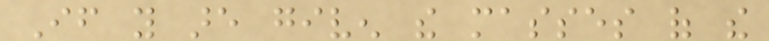If you are given the masses of the
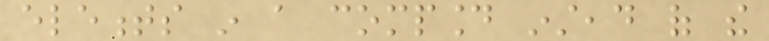elements in a compound instead of the
